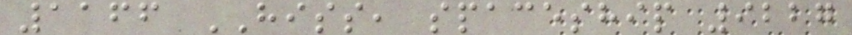1166 HISS, spaceship 9227
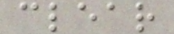clear
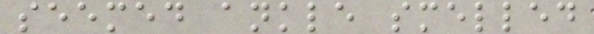seemed ankle smelled
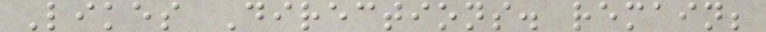Likes Directions. remain;
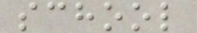school
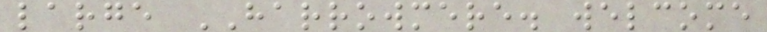large HARROWMERE. welcome
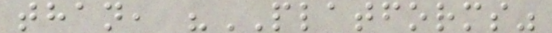than, "PLATFORMS"
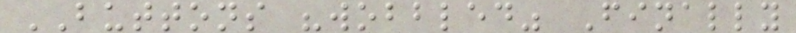BUTTONS "wobbled" Finally
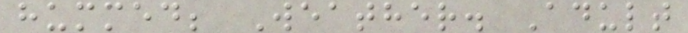hummed; Weather. Adult
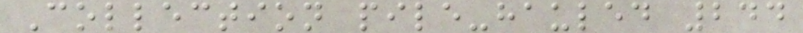Collection pile-hauled 244
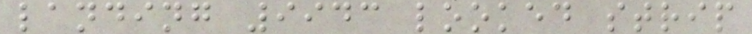landing 9943 looked strip
